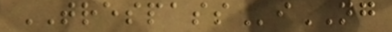TRESPASSiNG
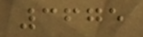3675
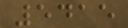5415
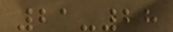21-28
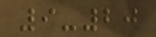9-20
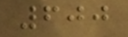600
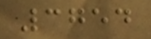3754
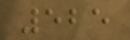525
